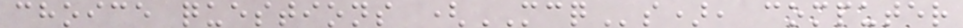choice questions (MCQs), computer
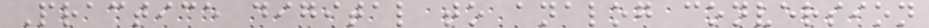Practice digital to analog conversion
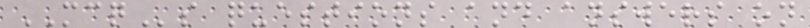MCQs questions and answers on
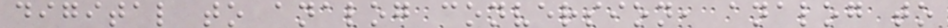digital to analog conversion, analog to
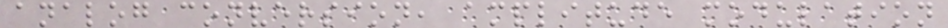analog conversion, amplitude modulation
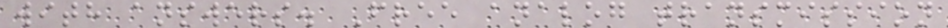with answers. Free analog transmission
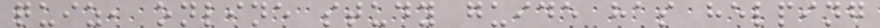quiz, online study guide has helping
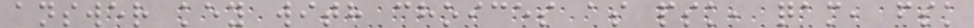answer key with choices as psk, qam, fsk
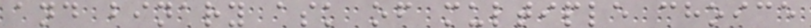and binary ask of multiple choice
